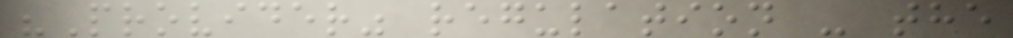"Provider" regulation - the
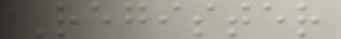Register
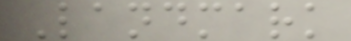Landmark
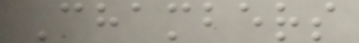Chambers
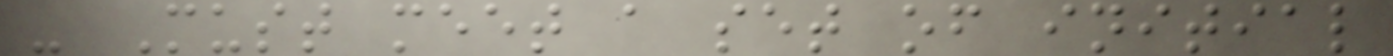- Must meet a set of initial
